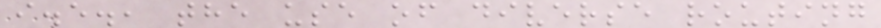i.e., the use of diverse routing
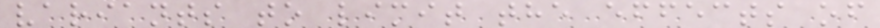variants to limit the effects of
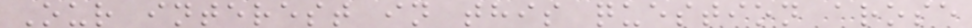Our interest in this question arose
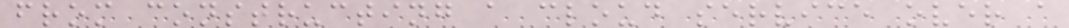from constructing a cloud service over a
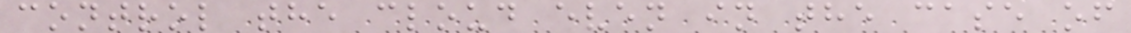control the cloud even in the case of
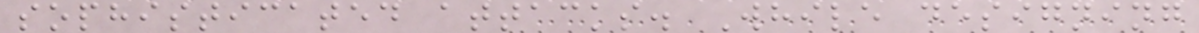sophisticated attacks. While designing
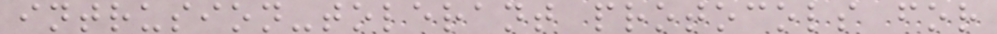intrusion-tolerant protocols for
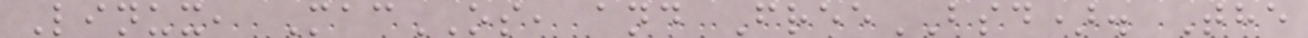Linux, MacOS, and FreeBSD). The
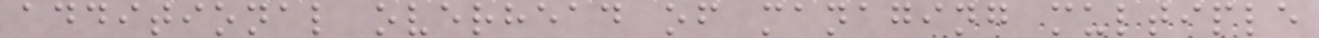additional overhead of managing multiple
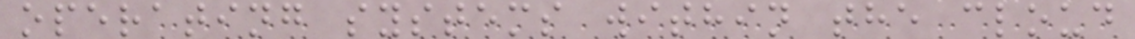operating systems within the cloud
